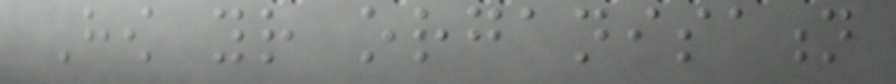How your organisation
